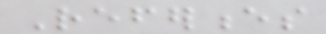References
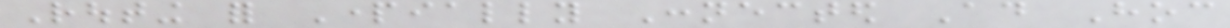Routing for Partially Connected Ad Hoc
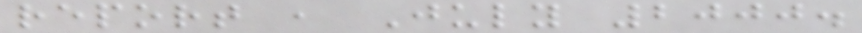report , July 2000.
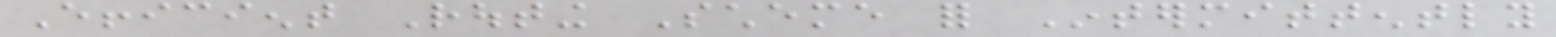Efficient Routing Scheme for Intermittently
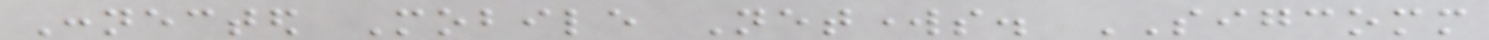Connected Mobile Networks. SIGCOMM
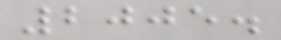2005.
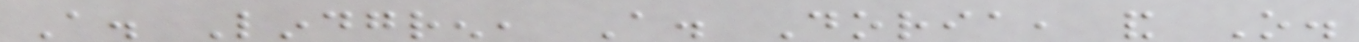A. Lindgren, A. Doria, and O.
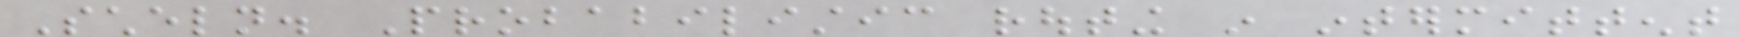Scheln. Probabilistic routing in intermittent
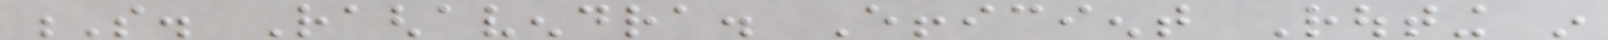S. Raghavendra. Efficient Routing in
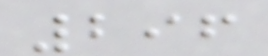296
